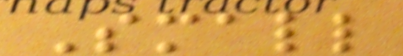Small
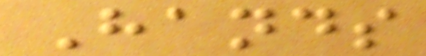Hands
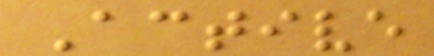Active
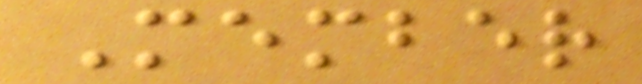Member
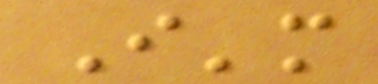I'm
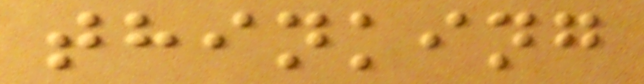thinking
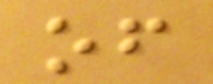of
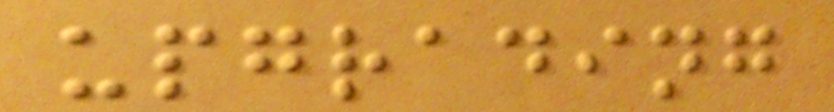upgrading
